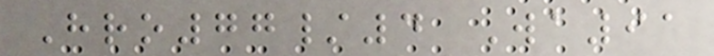Hro77/4 Wa91
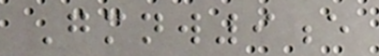Gmnw9e
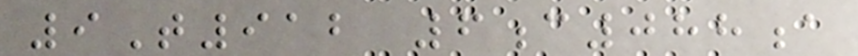9T912 6c088a
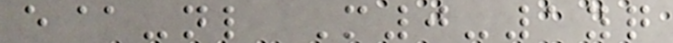e@-nl M0-1yq
